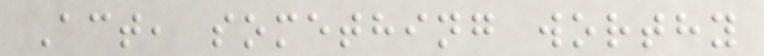Act, something worthy
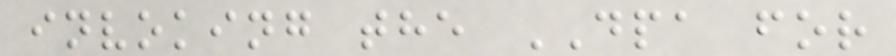invoking the DPA for
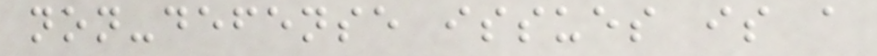non-defense issues is a
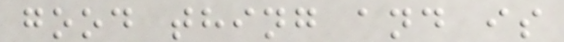good thing and is
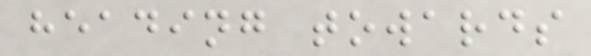heading towards
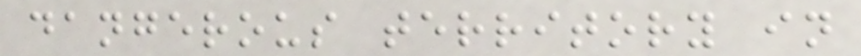dangerous territory in
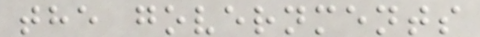the governments
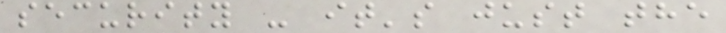security - it's just the
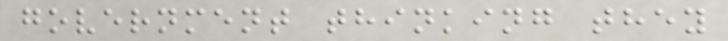government thinking they
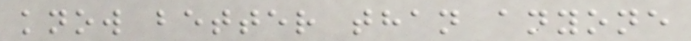know better than anyone
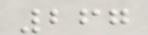267
